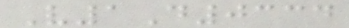V1D0334
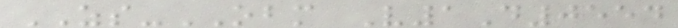ZS-OBM V1D0554
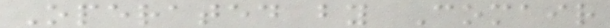Operated by Comair
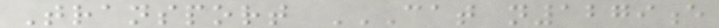Transport CAT N1279E
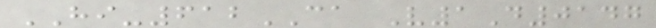HI-612CA V1D0147
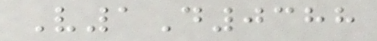V1D0388
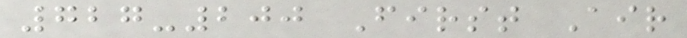727-200 First Air
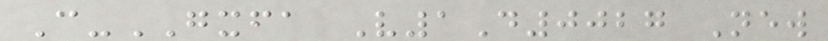C-GXFA V1D0027 New
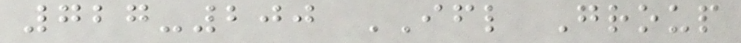727-200 IFL Group
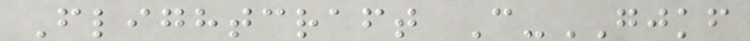Flightcraft C-GJKF
